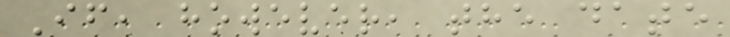If, however, the date
